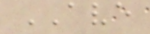AVE
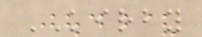KIRBY
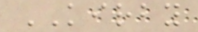KIRBY
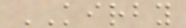KIRBY
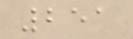251
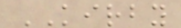KIRBY
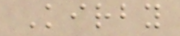Kirby
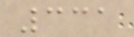331
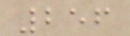256
